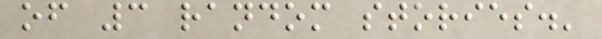of 3 random stories.'
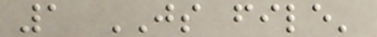1 JS file'
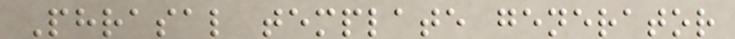Phrasal template generator
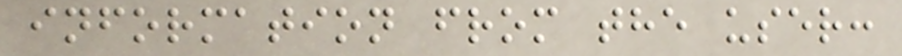information from the user:
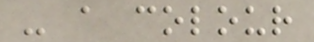- a colour
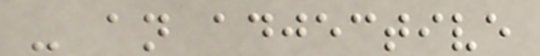- an adjective
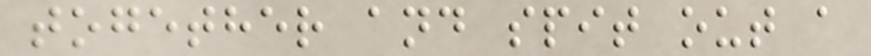together and spit out a
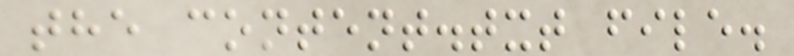the content.txt file.
